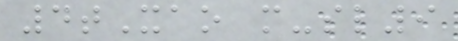4tXao m-sl9
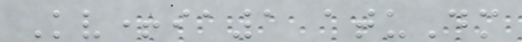Kv+ia1 atuDm
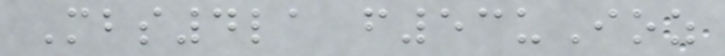Mbs4la f53uIoz
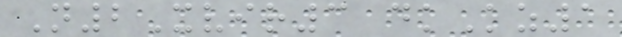N2Xvir3 dkKz1
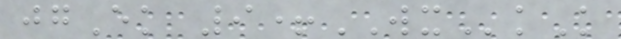jgEk 9+WXkK
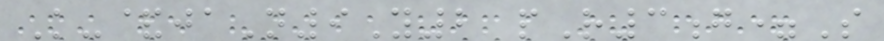K-&jaN9Y2 pR3g=S
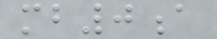mb0a
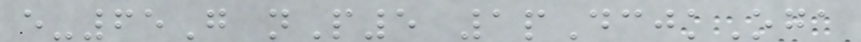e-65G nP5 1pDcjkOga
